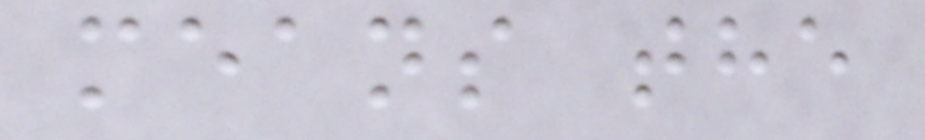means the
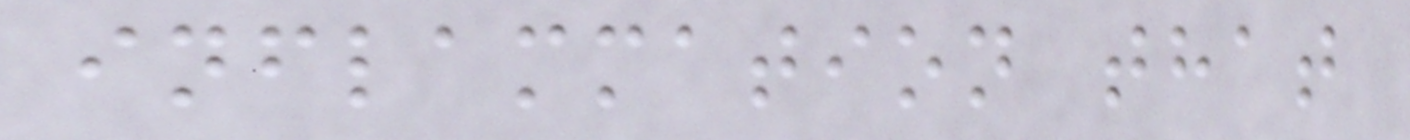inflammation that
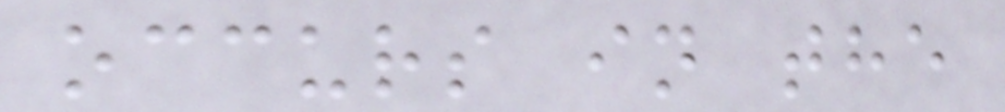occurs in the
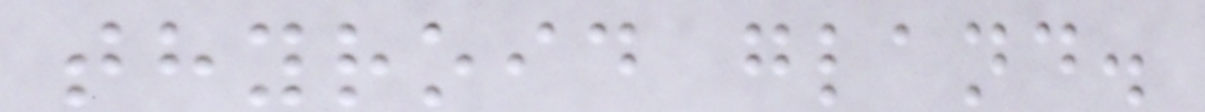thyroid gland.
